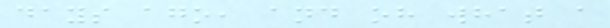days ago, and oh what a
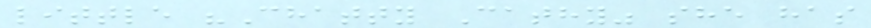little "Chatty Cathy" she has
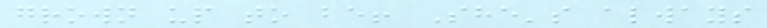grown up to be! She's always
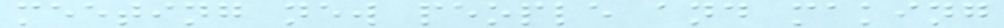meeting new people and making
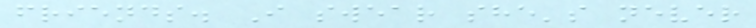friends. I swear she's never
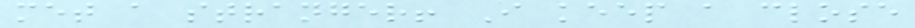met a stranger! I keep a close
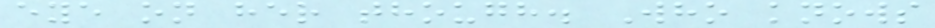eye on her though. Who knows
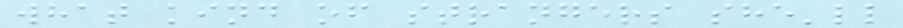what kind of strangers she'll
